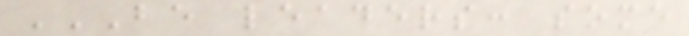BE LEADERS: SOME
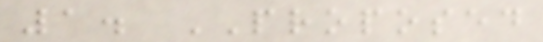1. PROPOSED
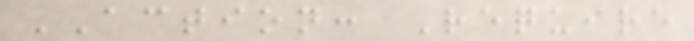ACTION: Require
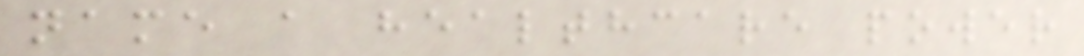name a healthcare power
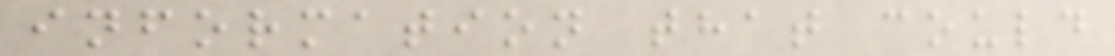information that could
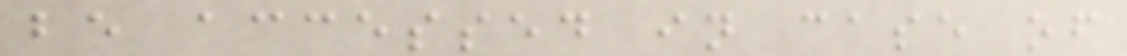be accessed in case of
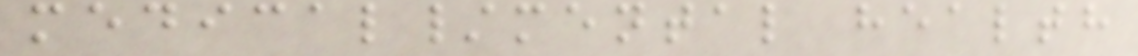medical/mental health
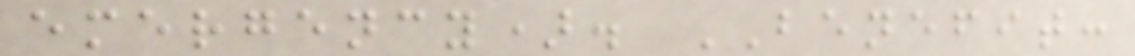emergency). BENEFIT:
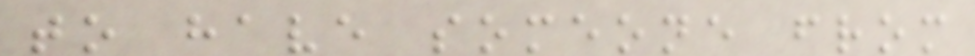to have someone from
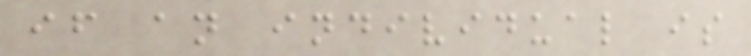if an individual is
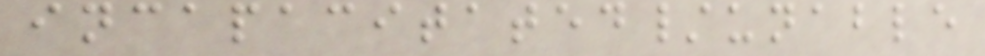incapacitated/unable
